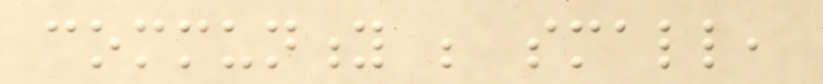community be small,
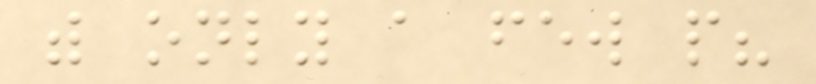with only a few people?
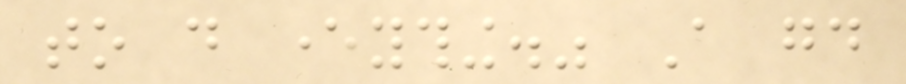to do everything." A good
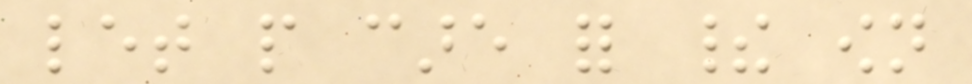let people care for their own
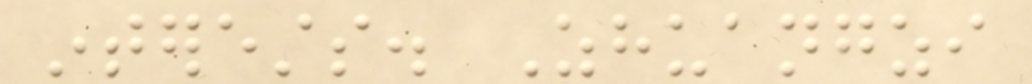interests. Zhuangzi
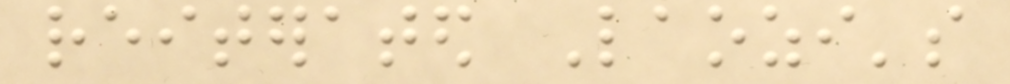reiterated Laozi's
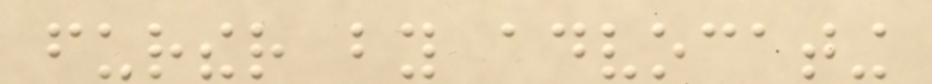further by advocating
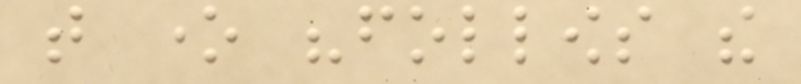that one "follows the
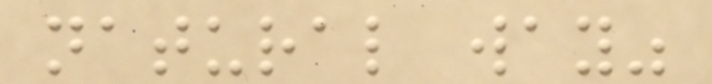natural way"
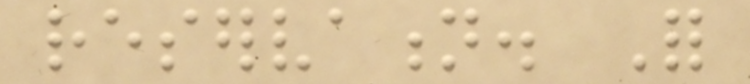reservation. For
